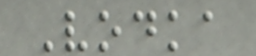Vodka
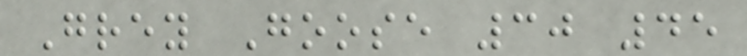Grey Goose 30 45
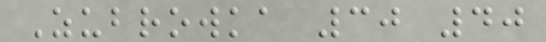Zubrowka 30 40
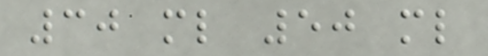30 ml 50 ml
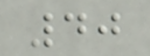40
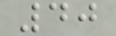40
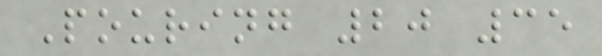Pouring 20 35
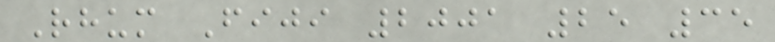Rhum Fiji 2001 25 35
